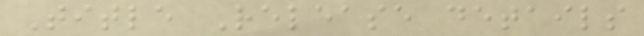Title Release details
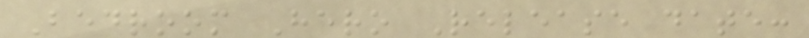Bedroom Hero Release date:
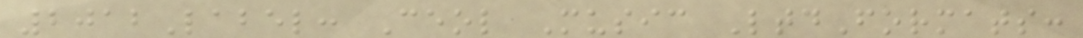2012Label: Ceol Music LtdFormats:
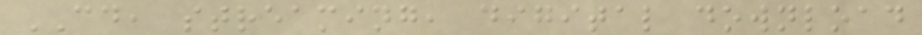CD, streaming, digital download
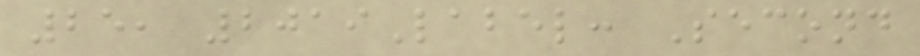25, 2019Label: Second
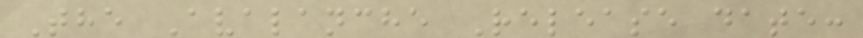The Avalanche Release date:
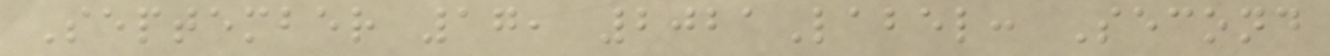September 17, 2021Label: Second
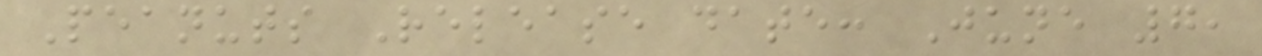Peanuts Release date: June 7,
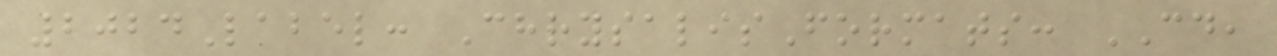2024Label: ChrysalisFormats: CD,
